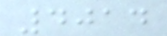4014
